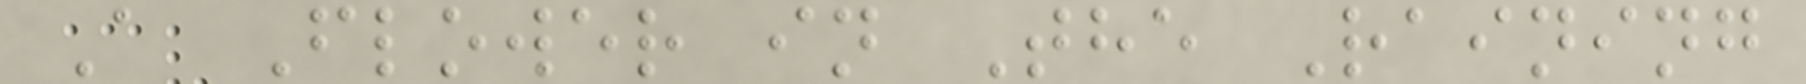A Flower in The Raining
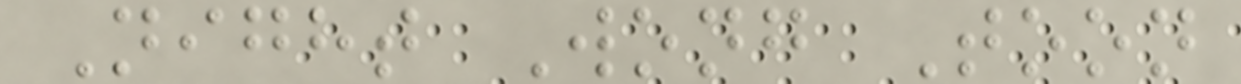Night Wong Toon
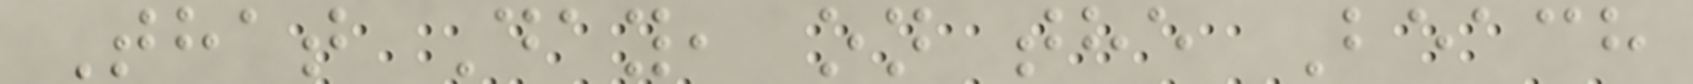That Day, on the Beach
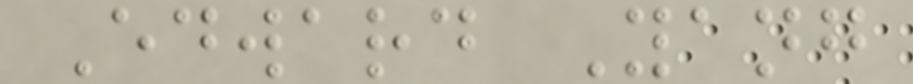Edward Yang
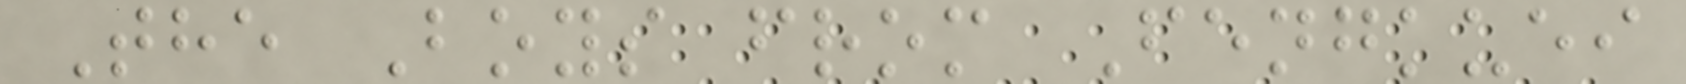The Boys from Fengkuei
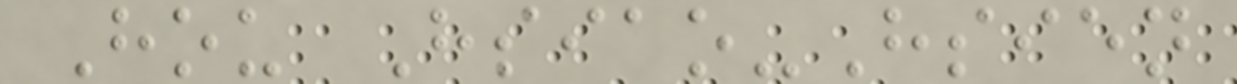Hou Hsiao-Hsien
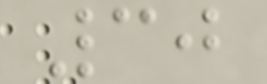30
